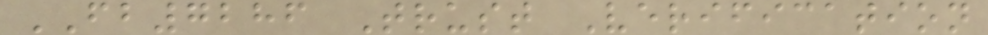FB7286 Trust Verification
